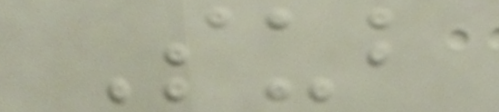Sub
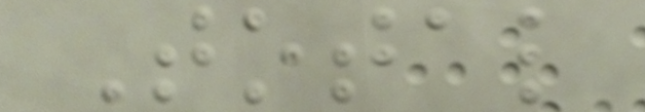Total
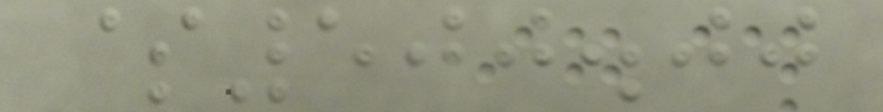$500.00
